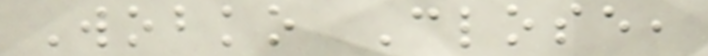Wobko Close,
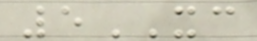5XC
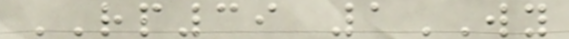RP39 1WY
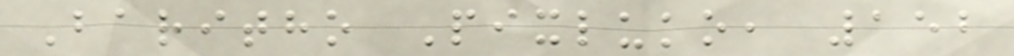Baritho Pixluko, 152
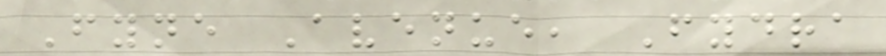Fyne Avenue, Fydra
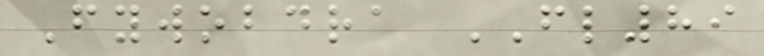Fywobdra FL89
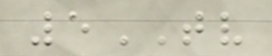5TV
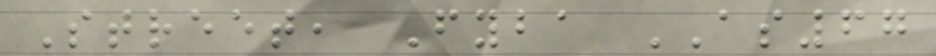Street, Fyba AS67
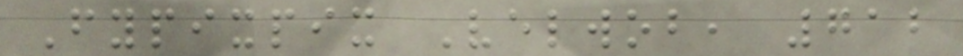Fypixpix Velwob, 712
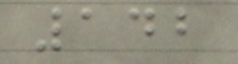142
